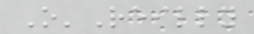O'Reilly
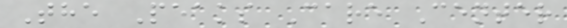The Peaks Care Center
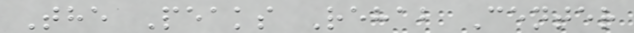The Peaks Rehab Center
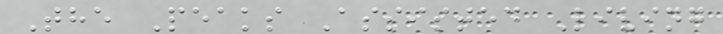The Peaks Assisted Living
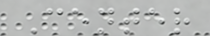Center
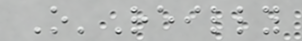O'Reilly
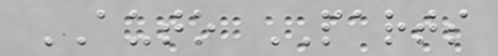AUTO PARTS
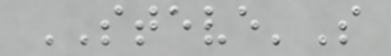STEVE'S
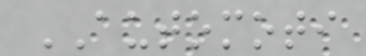AUTOMOTI
